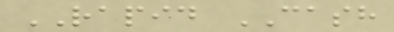RAPID CASH
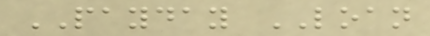PAYDAY LOAN
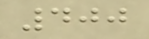400
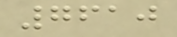7610
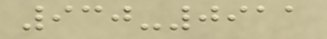930-0911
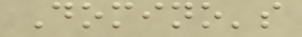Domino's
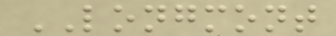LONGMONT
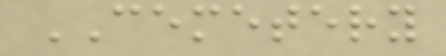CEMETERY
